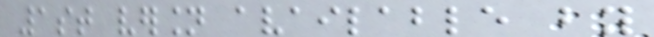1st version available by
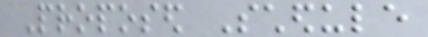Proposed Schedule
